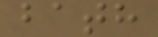bath
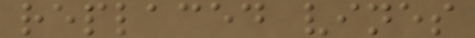replaced vines
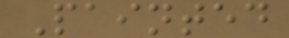Painted
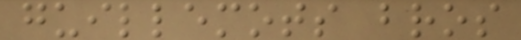guillemots bros
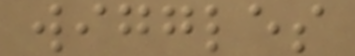wiggles
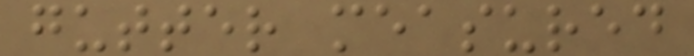gutter measured
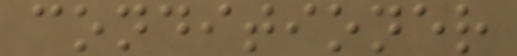conditioner
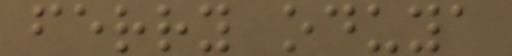ferry oduya
